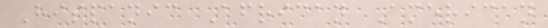Hispanic African American
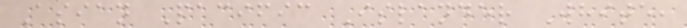Asian Pacific Islander White,
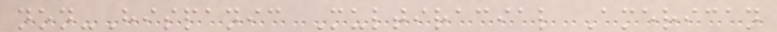non-Hispanic Multiracial American
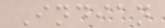Indian
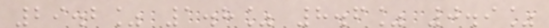29.2% 1.8% 8.6% 0.9%
